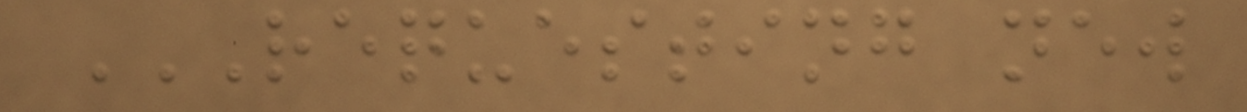REQUESTING NEW
